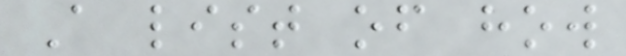A list of how
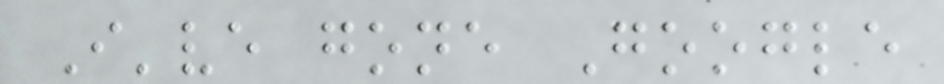I've gone Google
